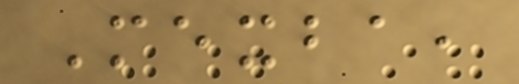Mexba,
